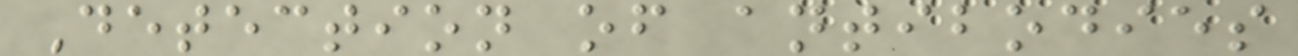Detection of antibodies
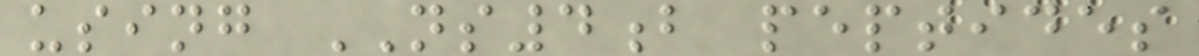using NS4b peptides
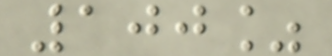100%
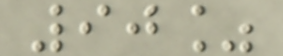90%
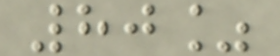80%
